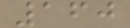160
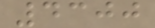4300
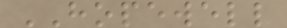HOPEWELL
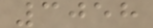3058
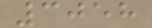3058
